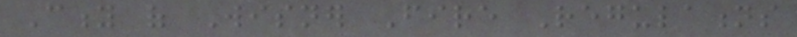City of Wisner Fire Regulations
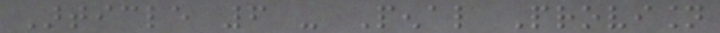Article 6 - Penal Provision
